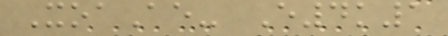XoaAe- E4k1
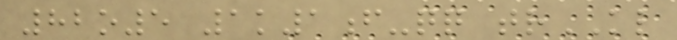82o5 1k1f-qq trKL
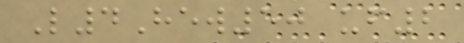L4Hew50 uf2
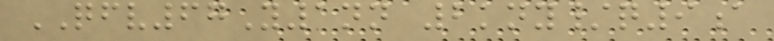QFV67Y1nn 2kny/q9a
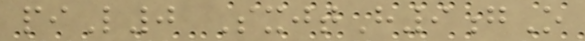piL0 SxjtH9gO
